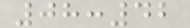08:42
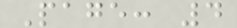Page: 4
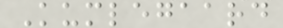Kumlegaard
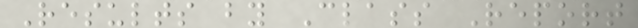Results by Class Report
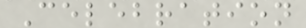Celebration
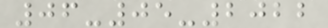06-05-2022
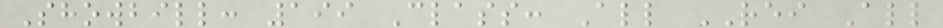Showbill: 199 Class: All REI All
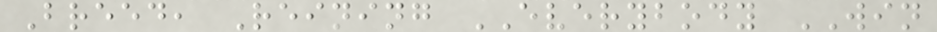Breed, Reining EVERYBODY WIN
